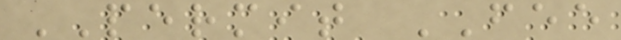PERMIT FEE
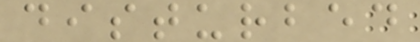disturbed
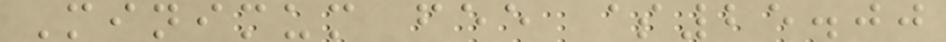Minimum fee $25.00
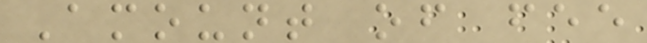Amount of fee
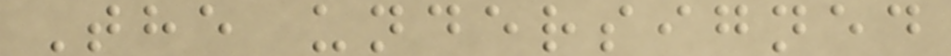The undersigned
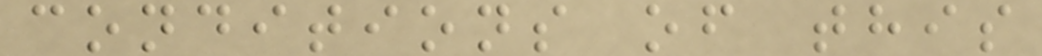conditions of this
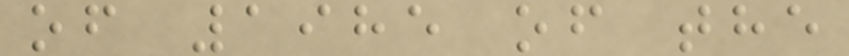of 1985 of the
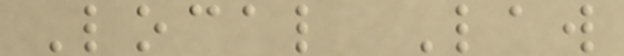Local Law
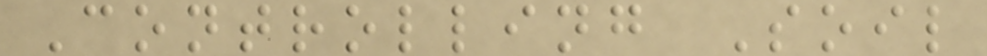Controlling Soil
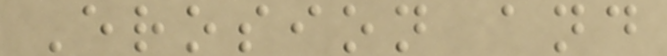Erosion and
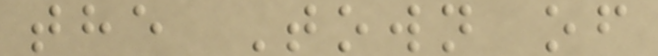the Town of
